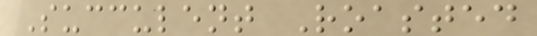Succulent Roasted
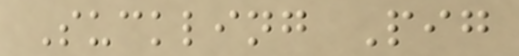Suckling Pig
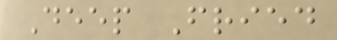Deep Fried
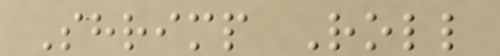Shrimp Roll
